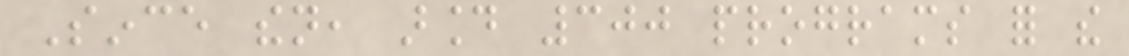Since then, around 300 programs for the
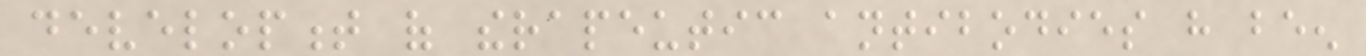development of therapeutic antibodies have been
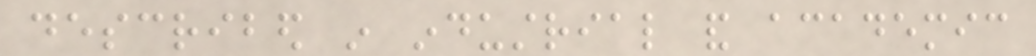described in industrial and academic
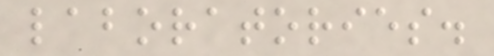laboratories.
